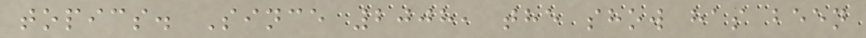topics. Since 2008, the show has been
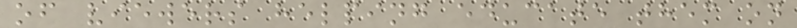of viewers helping educate them on
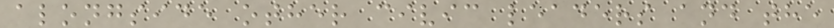alongside other civic leaders and the
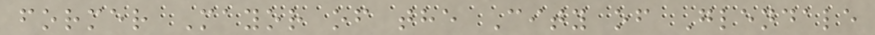former Mayor of the City of Glendale
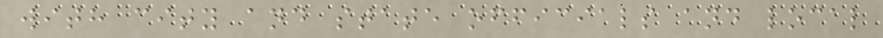with city and state officials and local
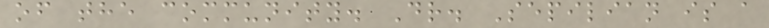of the community. Dr. Sepilian is a
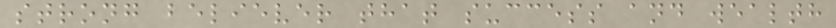strong believer that success and wealth
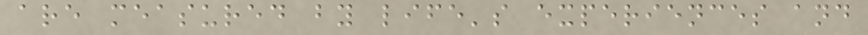are measured by life's experiences and
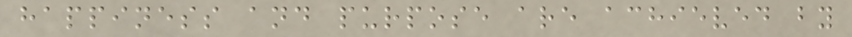happiness and purpose are achieved by
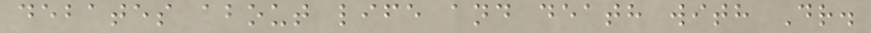debates about life and death with Dr.
